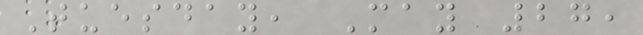Tuesday, May 27,
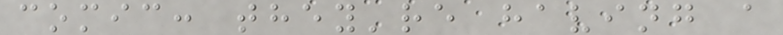comic: they're having a
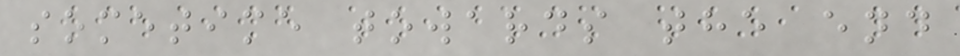sometime towards the end
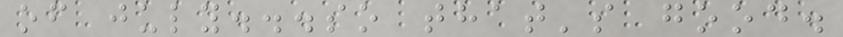of july...so that's good.
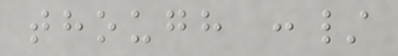though :/
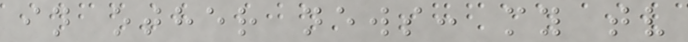in other news: my tv
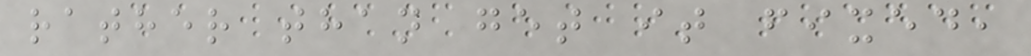rather than get it fixed,
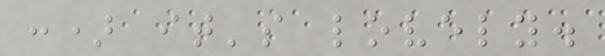:) it's lovely.
